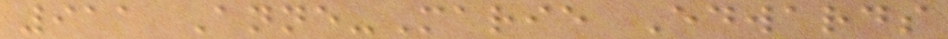911 Anne-Marie Edwards
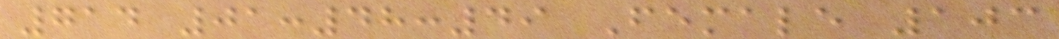714 01:48:49 Female 103
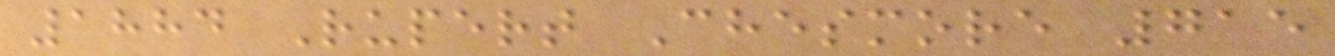1884 Rupert Chesmore 715
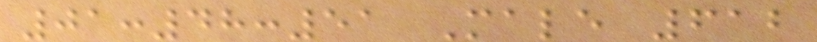01:48:51 Male 612
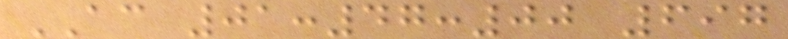AC 01:47:00 697
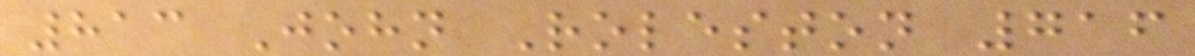813 John Roleston 716
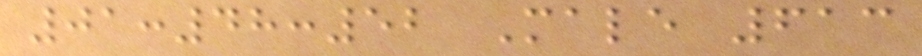01:48:52 Male 613
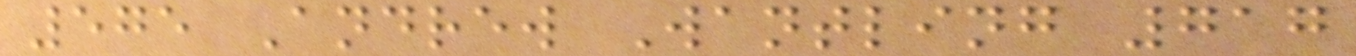575 Andrew Wantling 717
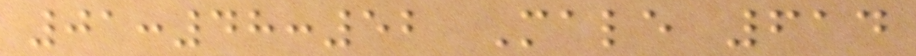01:48:52 Male 614
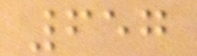657
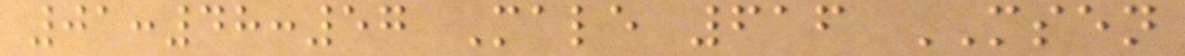01:48:57 Male 616 MSEN
